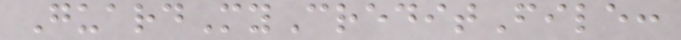GuardMyCreditFile:
